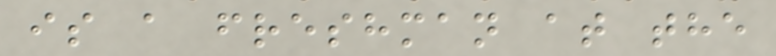is a freshman at the
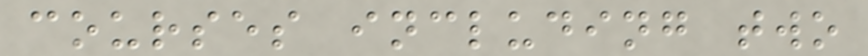courses including two
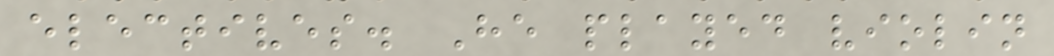electives. He played violin
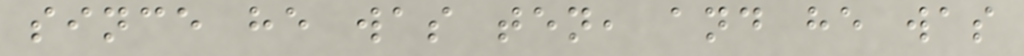since he was ten, and he was
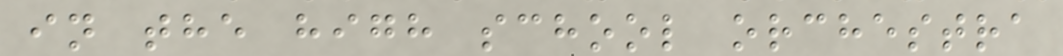in the high school orchestra
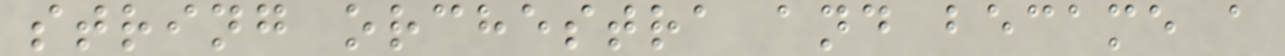string orchestra and became a
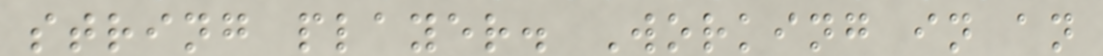string player. Working in an
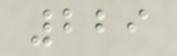229
